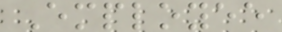Employee
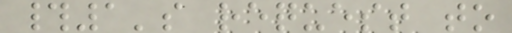#1's request to
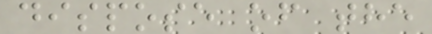dispose of the
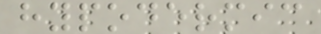hypodermic
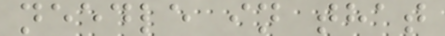needle in that
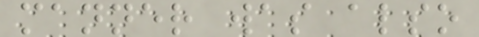manner was also
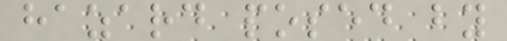hazard posed by
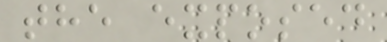the exposed
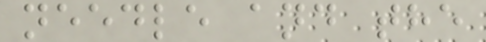needle and the
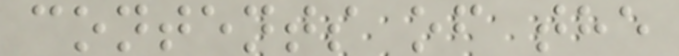contents of the
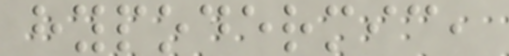hypodermic,
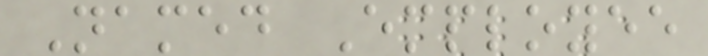Named Employee
